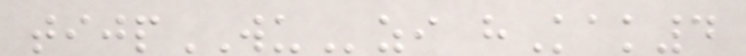tijpWUzi hKak4
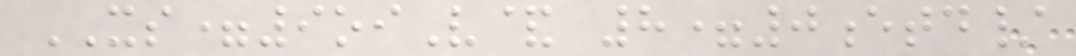XS=9oiV& 8=0etd/
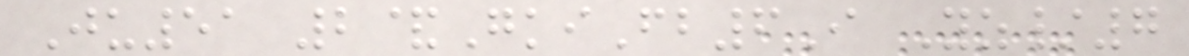Ju51 2&GkiFb6I Yz/7
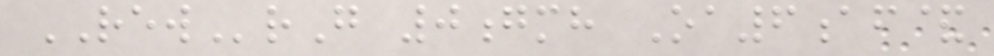REWrG 0gmh Oa6af&
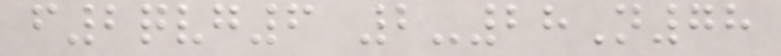f2qvg6 2-28N78
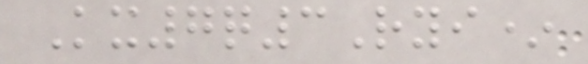Kx7q3Ryi*
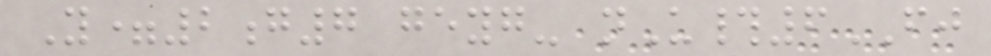Y=2g7 geyg- nU#6FJ
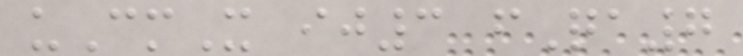uCmX ij3 fQa7
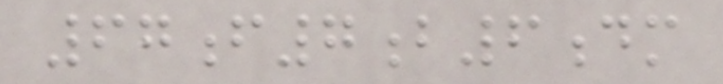67f7b6dm
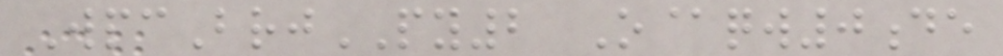WpcBrjPY2 O@qw0de
